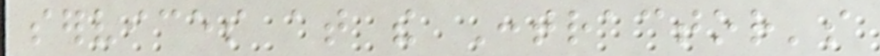services at the Contractor's
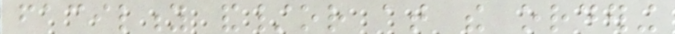facility and/or at the ordering
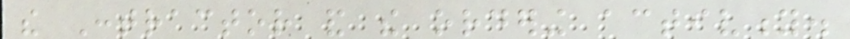the Contractor and the ordering activity.
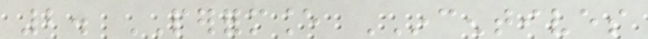2. PERFORMANCE INCENTIVES
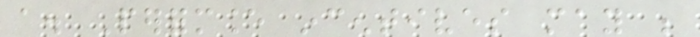a. Performance incentives may be
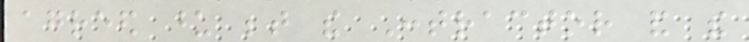agreed upon between the Contractor and the
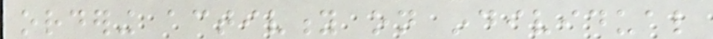ordering activity on individual
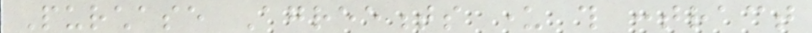Purchase Agreements under this contract
